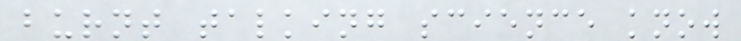burnt talking science know
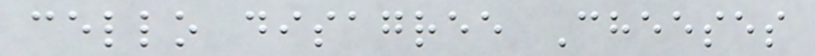cello disagree Cheeses
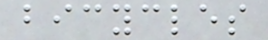bicycles
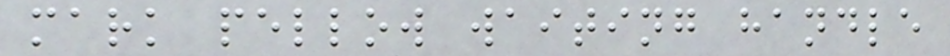mark pellow waiting handle
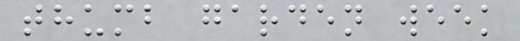thumb garden week
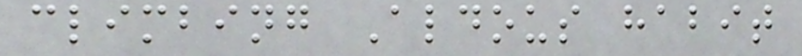climbing Aldous habit
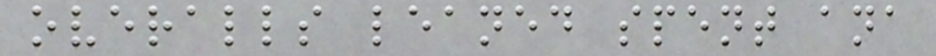overalls leaned spent ana
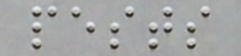pests
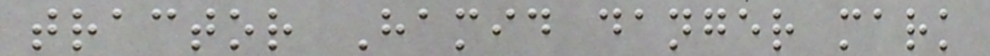tractor Hamid danger mark
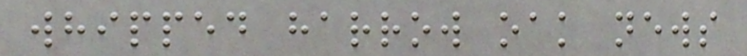whipped harrow oak news
